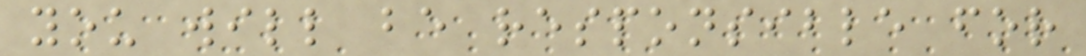you will be responsible for
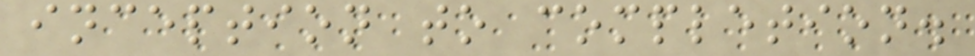inception to completion.
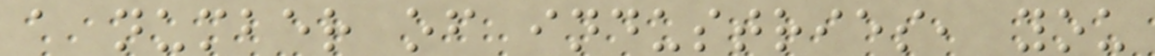a number of industries, you
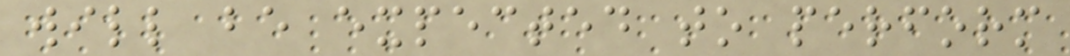will be expected to perform
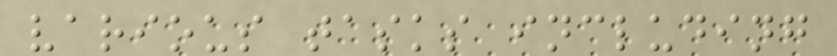various tasks including
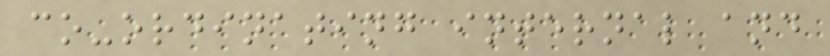co-ordinating internal and
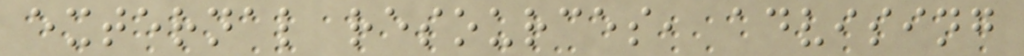external resources, advising
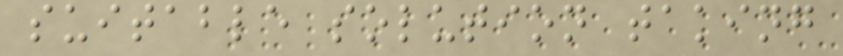suitable solution taking
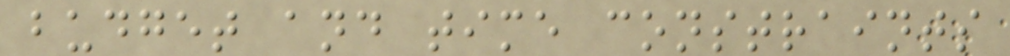budget and time constraints
